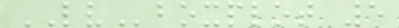LVboxplot 5
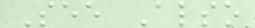See Also
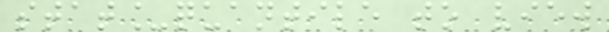stat_quantile to view
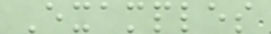Examples
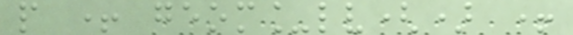p + geom_lv() +
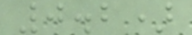0.2)
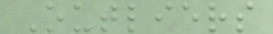Outliers
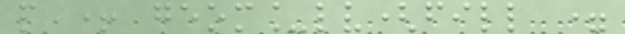p + geom_lv(fill =
